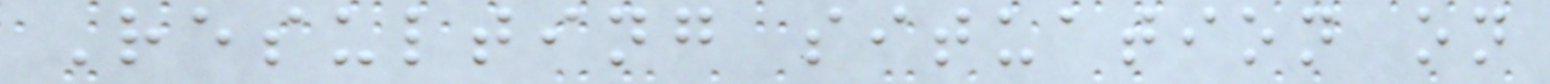Resulting situation on
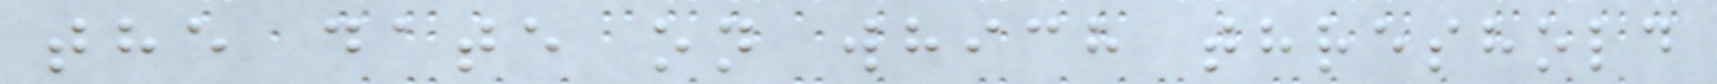the date on which threshold
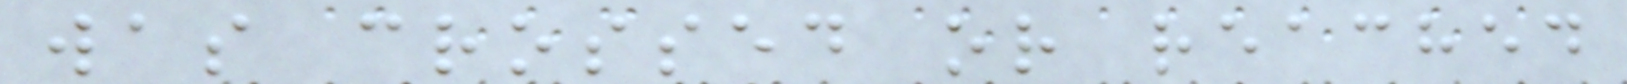was crossed or reached
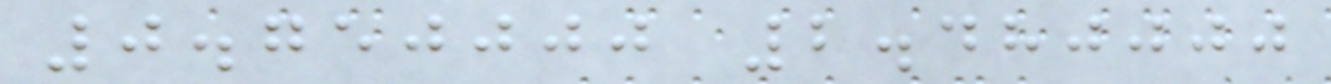0.750000 2.480000
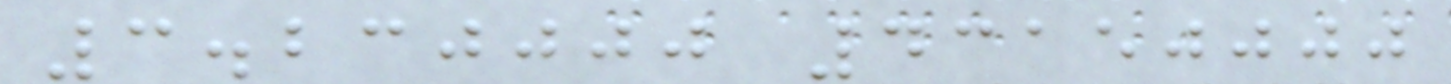3.230000 43150000
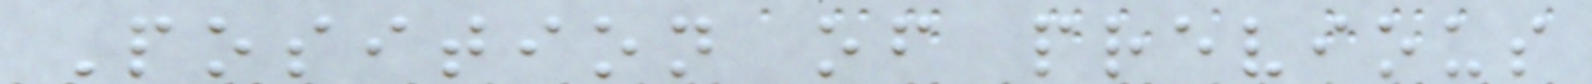Position of previous
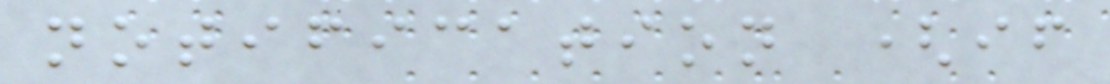notification (if
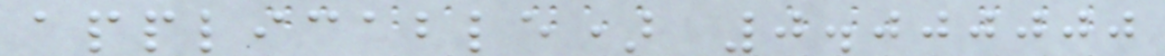applicable) 0.000000
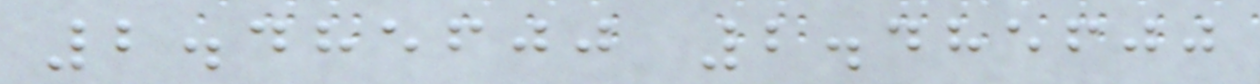2.485600 2.485600
